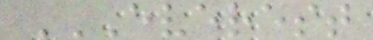EVEREST
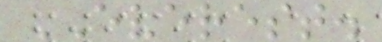EVEREST.
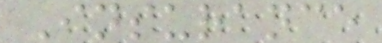Insurance
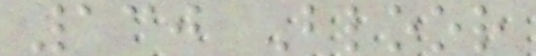130 Bloor
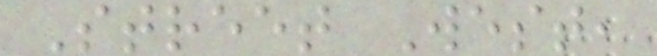Street West,
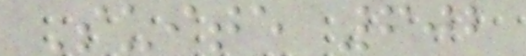Suite 602
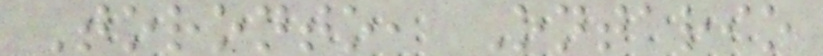Toronto, Ontario
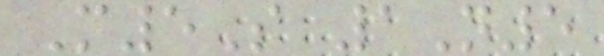M5S 1N5
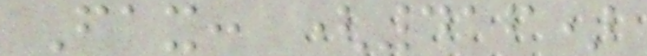Fax: (416)
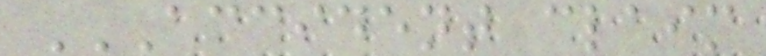ACCIDENT CLAIM
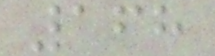168
